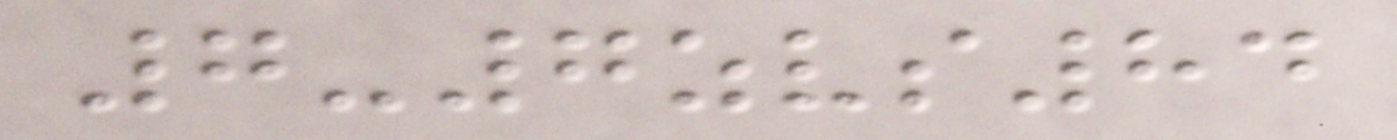7-7zvs84
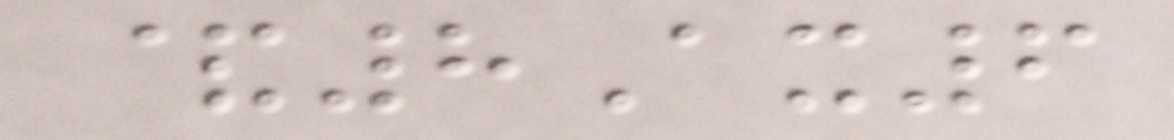&8Ax6
